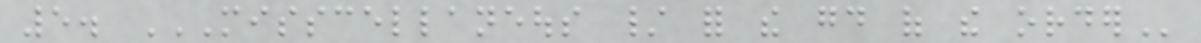5. MISSCELLANEOUS / FOR THE GOOD OF THE ORDER
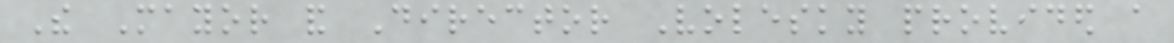The Mayor and Director Volesky provided a
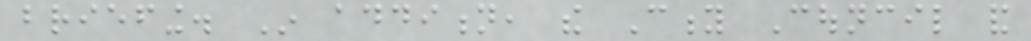briefing. In addition, the City Council and
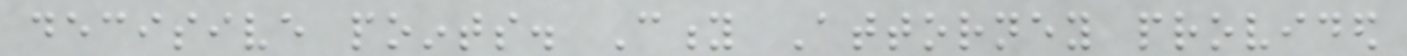decisive points. City Attorney provided
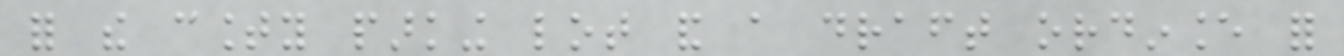for the county parking lot and a draft ordinance for
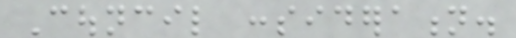Council consideration.
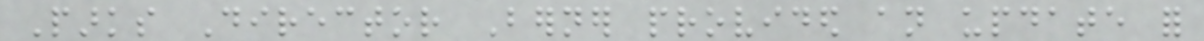Parks Director Berner provided an update for
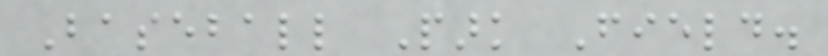Baseball Park Field.
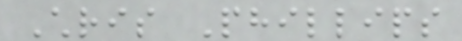Chris Phillips
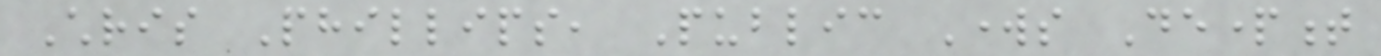Chris Phillips, Public Works Department
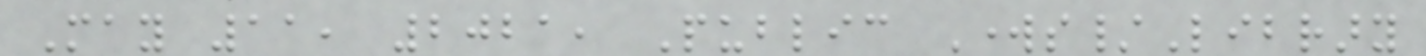May 11, 2021, Public Works/Library
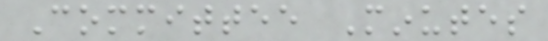Committee Minutes
